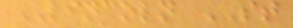LINCOLN ST
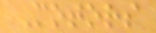Motors
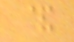&
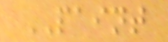PAINT
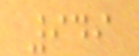949
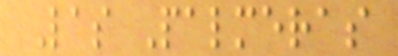Las Palmeras
